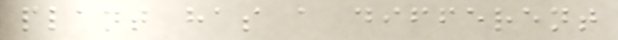plant has a different
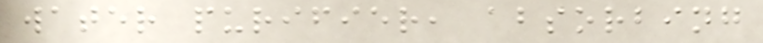water purifier, absorbing
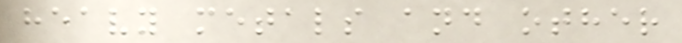heavy metals and other
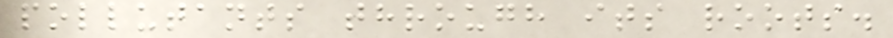pollutants through its roots.
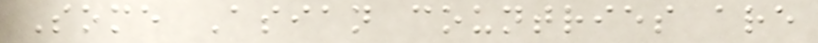Some Asian countries are
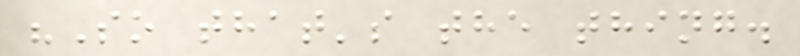"So that's the thing.
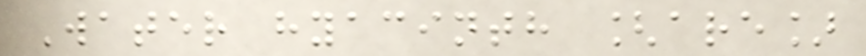Water hyacinth [are]
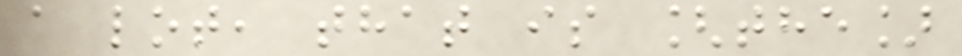a lot, that is [the]
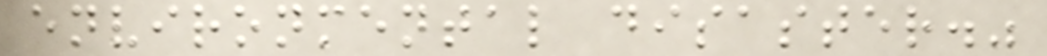environmental disaster."
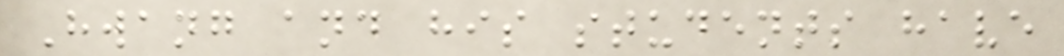Hwang and his students have
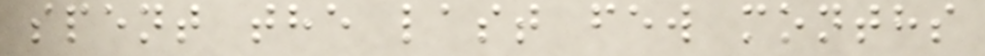spent the last few months
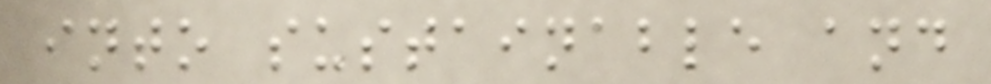into sustainable and
